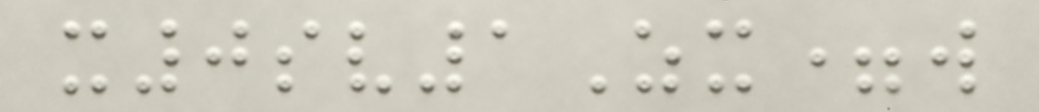x0sv1Zx=w
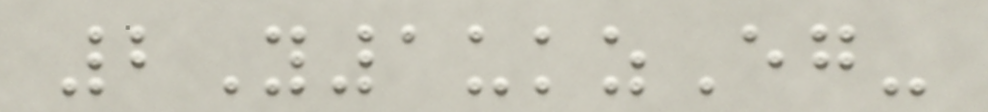2Y1ukzEg-
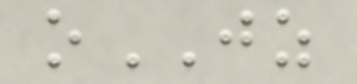oJZ
